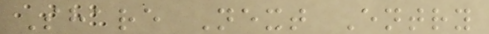Share Next Entry
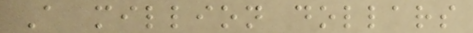A million dollars
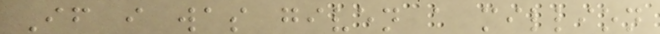If i was given a million
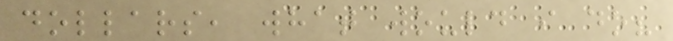dollars, what would i do?
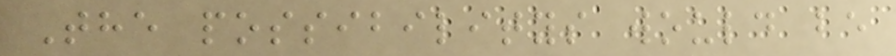The possibilitys would be
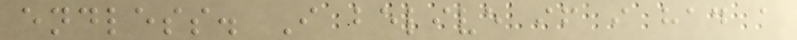endless. I belive if i had a
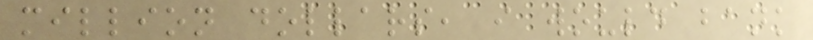million dollars, i would bank
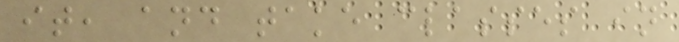it, and take classes in
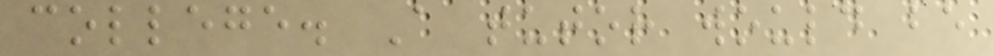college. A tutor would be
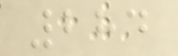284
